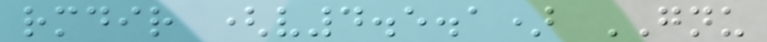rmdir (v4.5.1) GNU
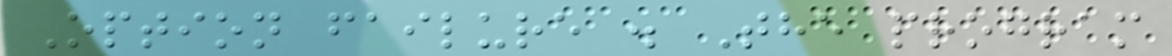Option failure . The program
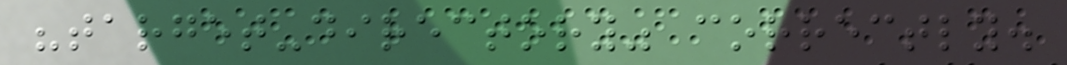"target-directory" correctly.
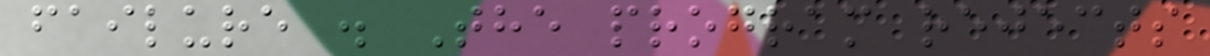failure . The program rejects
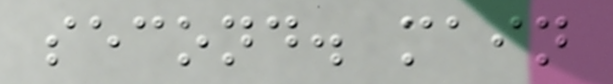second. main
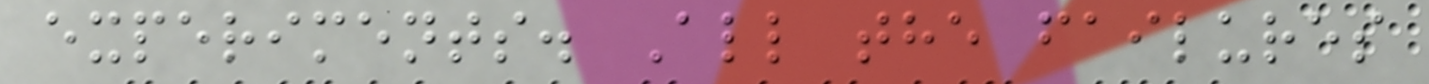experiments. All the failures
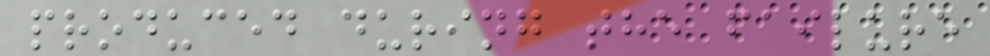produced during the failure
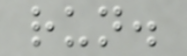run.
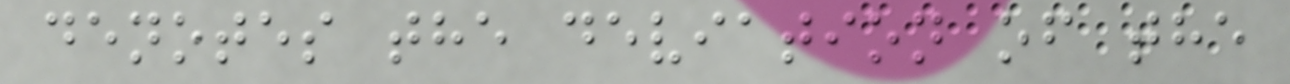denotes the deviation of the
